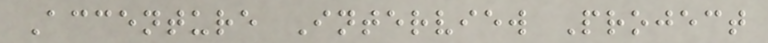Accenture Interview Project
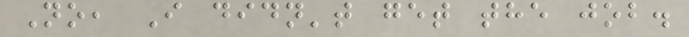No, I didn't get the job.
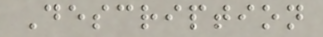Description
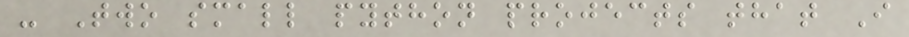- Two small python projects that I
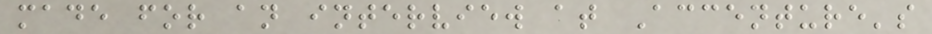made for an interview at Accenture's
